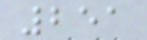251
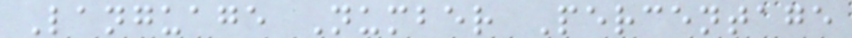Language Number Percentage
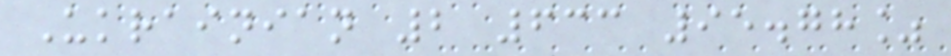Ukrainian 2 633 95.78%
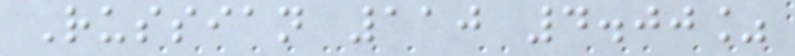Russian 110 4.00%
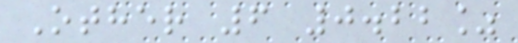Other 6 0.22%
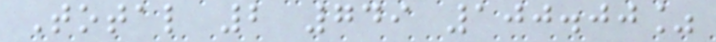Total 2 749 100.00%
